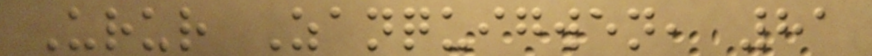Urur Zanquigwen, 81
